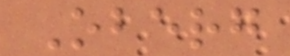Oberg
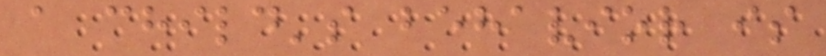a child's behavior is
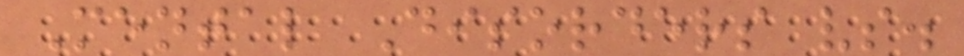Mental Disorders vs.
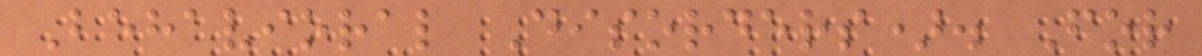Behavioral Disorders). For
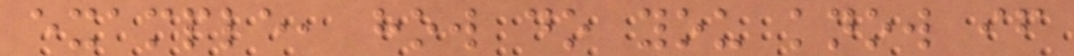example, how do you know if
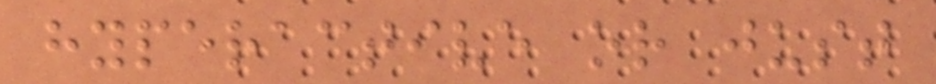hyperactive or just
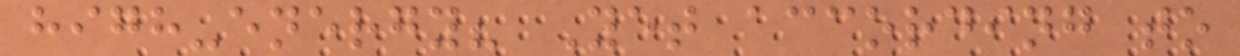high-energy? Yet according to
